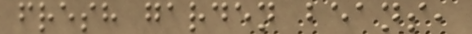fresh garden beans,
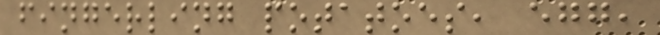fingerling potatoes, egg,
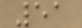51
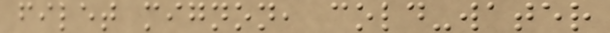filet mignon, cold-water
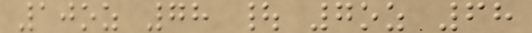10oz 78 | 7oz 68
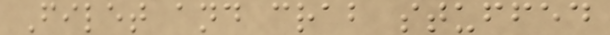Filet and crab stuffed
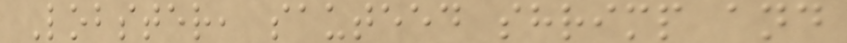Lobster, sauteed shrimp and
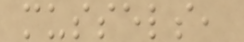mussels,
